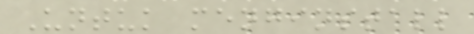Untuk menginstall
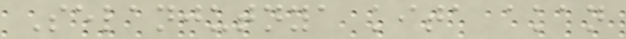Selanjutnya kita akan
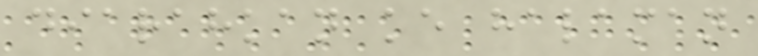diarahkan ke halaman
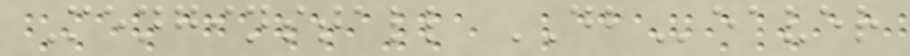Menginstall DBeaver
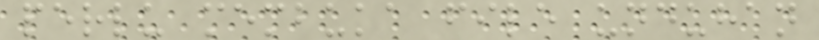perlu membuka file unduhan
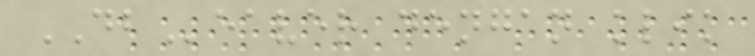DBeaver dengan klik
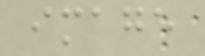image
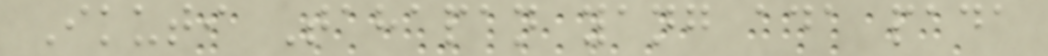Ikuti Tahapan yang ada pada
